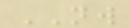NW
